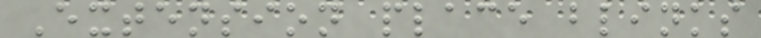Extension place blinks
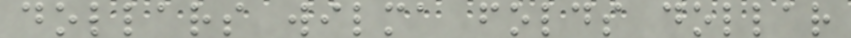dollars wilma folds dollar
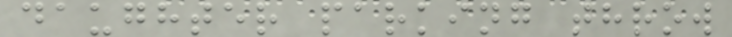daughter parking throw
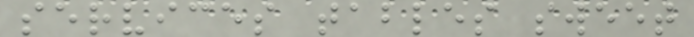services tables sweet
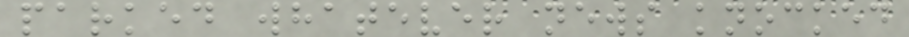parked whatever news knocked
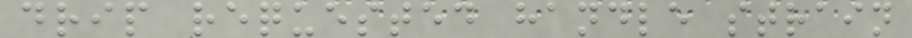drip requested handle strain
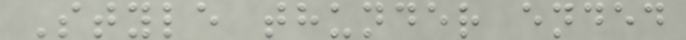Style thunder ended
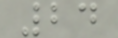24
